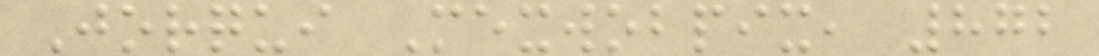Jorqui Mexwobpix, 872
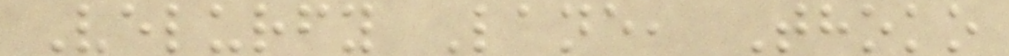Velurfy Lane, Thoko
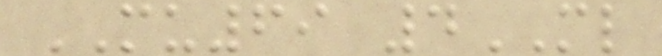MU69 4ML
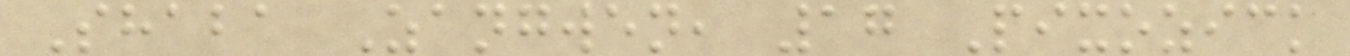Shaba Zangwen, 17 Pixozick
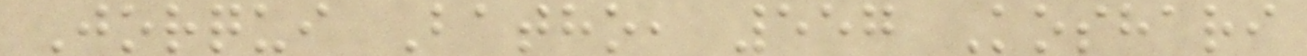Jorqui Batho, 557 Koshari
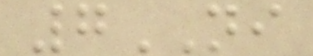7NI
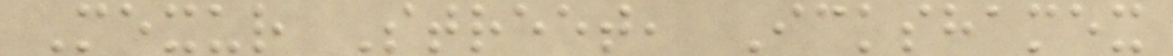Mexur Street, Ickshamex
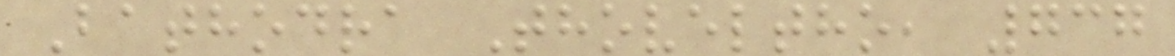Bathodra Thoveltho, 737
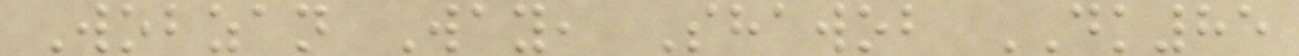Wobzan Way, Shawob DK85
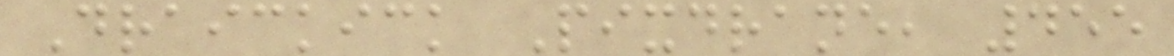Draickick Pixdrane, 455
